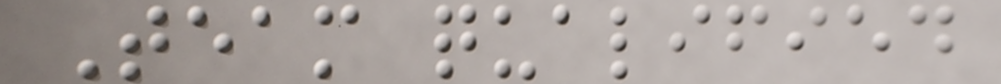Team qualified
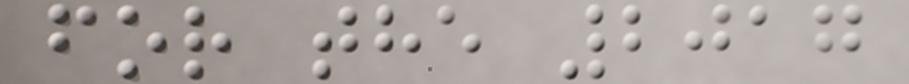for the 2017
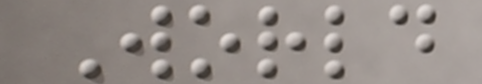World
